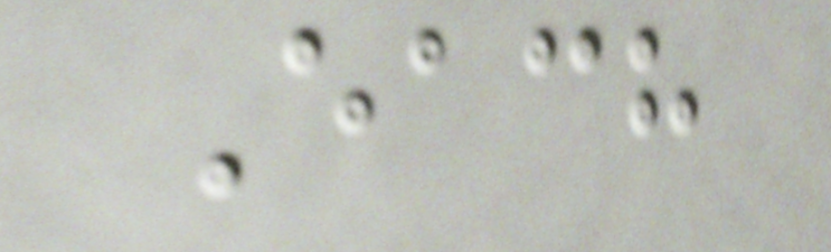Each
